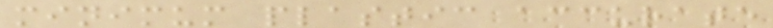minimum plastic accurate
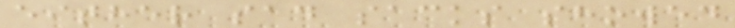either sad sacks showed
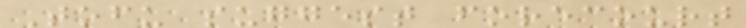Tofu suggest forecourt
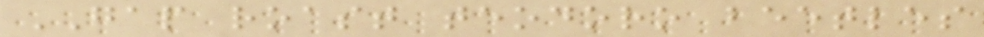GAP roast teodoro beetles
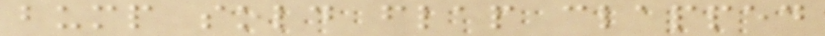bump sold flap clapped
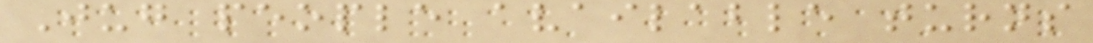Jug people available turns
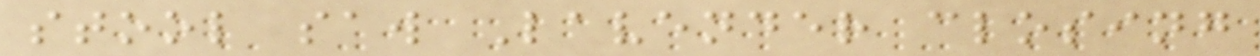stool saw Lavender closing
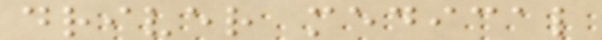driver medical
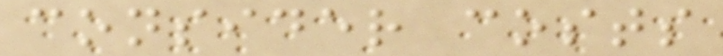consider costs
